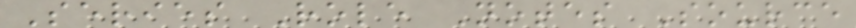Series Role Notes Source
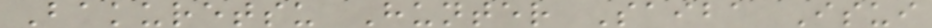Bakuretsu Hunter Saiba Isui
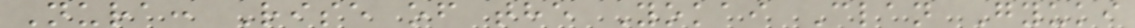Nura: Rise of the Yokai Clan Gyuki
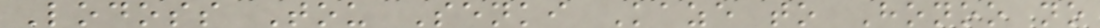Lodoss Tou Senki Kaze to Honoo no
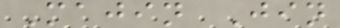Majin Jin
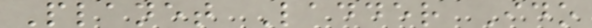Planet Ladder Ido
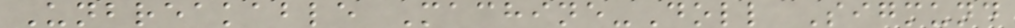Unbreakable Machine-Doll Sigmund
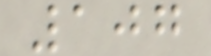107
